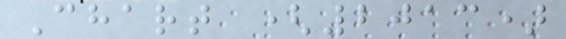Chart (2013)
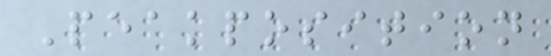Peakposition
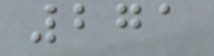271
